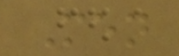Men
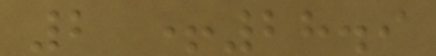2 +28.9
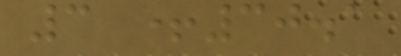3 +30.1
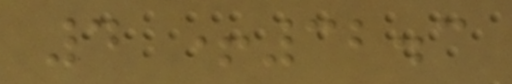4 +32.3
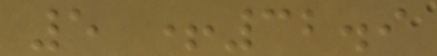5 +32.9
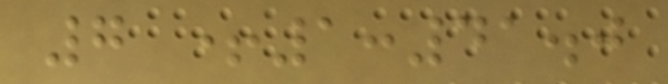7 +1:41.0
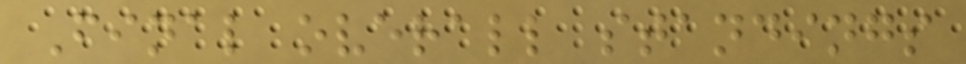Final overall standings
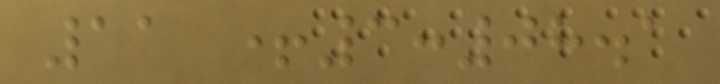11 +3:08.1
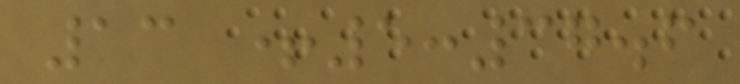13 +5:37.6
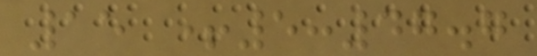15 +5:47.7
